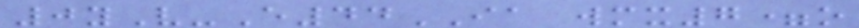0yV-E44IA wmx7=o
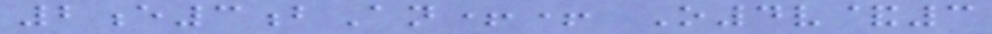2e3bAn++ O4v&3
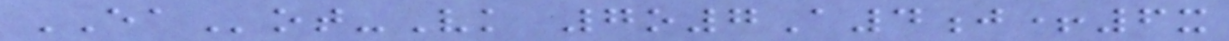EAot-Vk 7o7A4j+6x
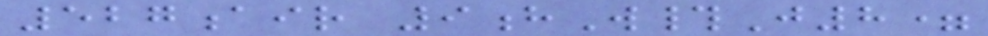527air 9hW#J8=
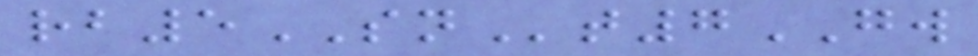rb5SNt7GW
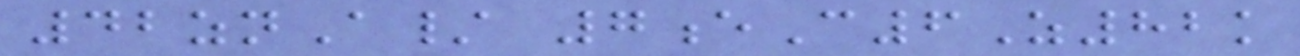42znA/ 7eC6Z82k
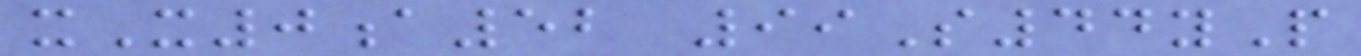xX0a52 99S44yP
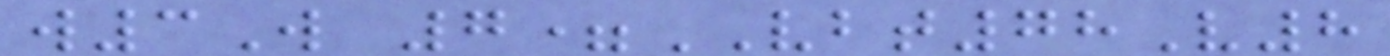w3W 7=VBT78V8
